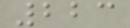223
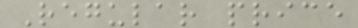Regular price
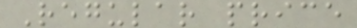Regular price
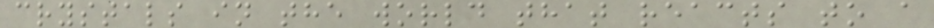crystals in the world that reacts to a
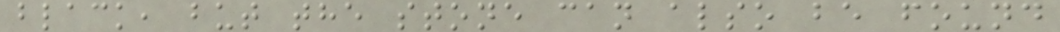black, but the stone can also be found
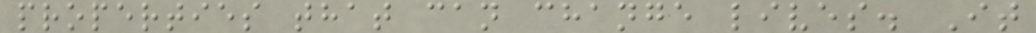properties that can change lives. It
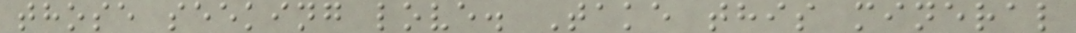those seeking love. Take this mineral
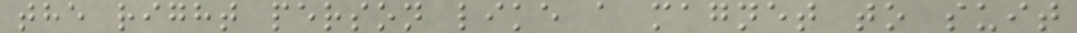the right person like a magnet to suit
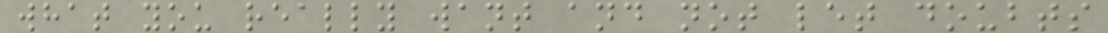what you really want and not let doubts
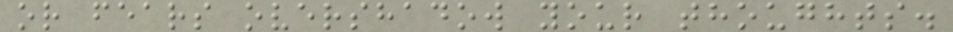or fears overshadow your thoughts.
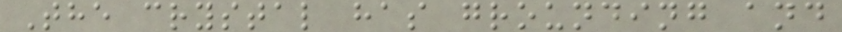The crystal has grounding and
